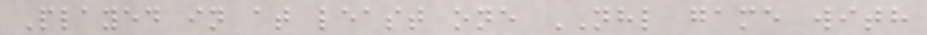Played in at least one NHL game with
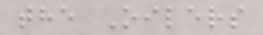the Oilers
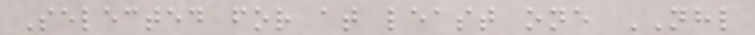Selected for at least one NHL
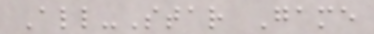All-Star Game
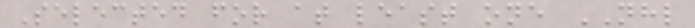Selected for at least one NHL
